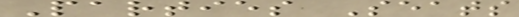Parties Seats
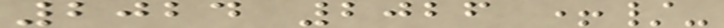2024 2026 +/-
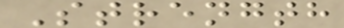Strength
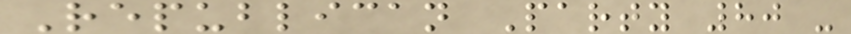Republican Party 80 -
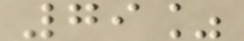79%
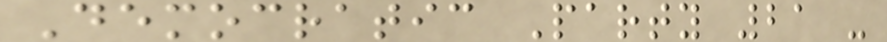Democratic Party 21 -
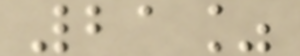21%
